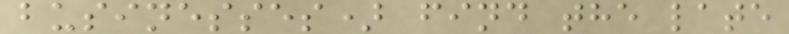businesses) find the late
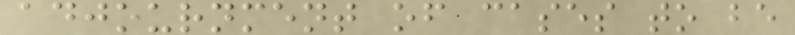adjournment of cases to be
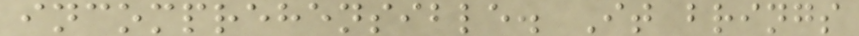incomprehensible. It brings
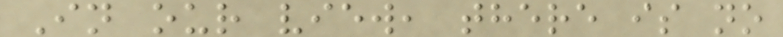In our view, there is no
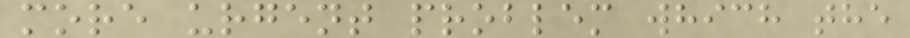more urgent problem which the
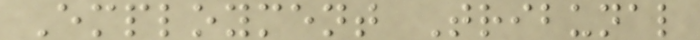Employment Tribunal
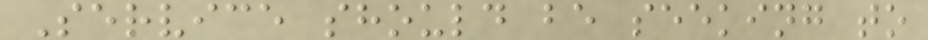Service should be seeking to
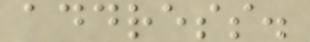address.
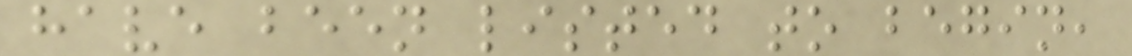have been listed to begin,
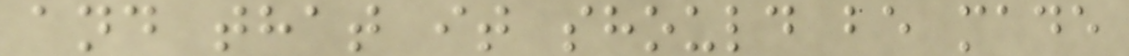and that it should be made
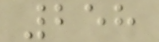258
